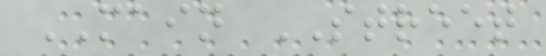MAIN STREET
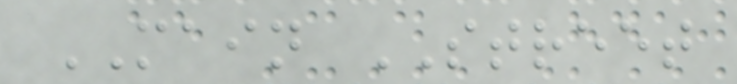MAIN STREET
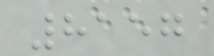8157
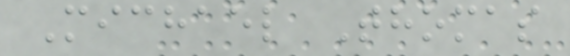Michael Thomas
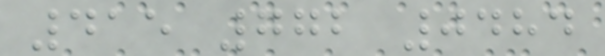415 772 0484
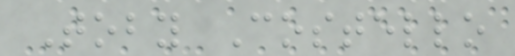Toby Costello
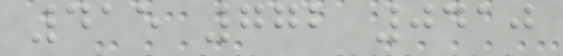415 772 0410
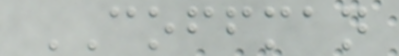COFFMAN
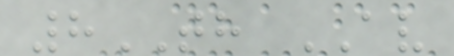8TH AV
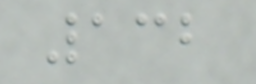132
